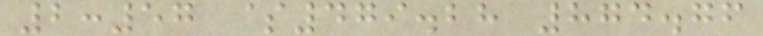2:57 $479.28 874.76
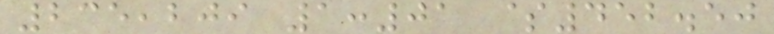235,209 1:01 $452.50
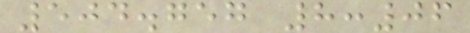504.757 8:06
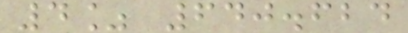4% 640.624
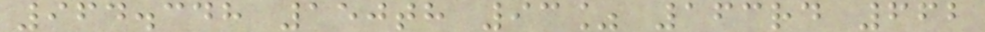964.348 150th 93% 163rd 662
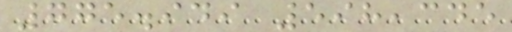775.949 598,345
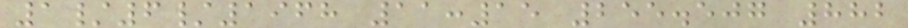1/6/1968 11:15 255.507 882
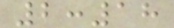2:18
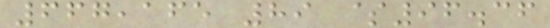667,165 89 $96.36
